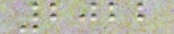2022
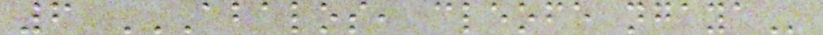6 ABALOS, CLEOFE NGAYA
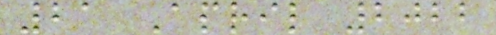21 April 2022
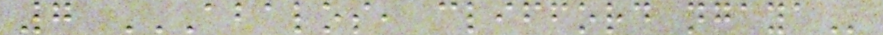7 ABALOS, CLIFFORD NGAYA
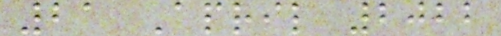21 April 2022
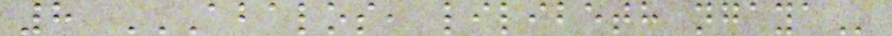8 ABALOS, LILIBETH NGAYA
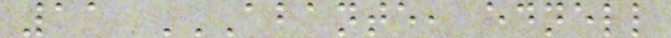11 ABANTE, EDNELL
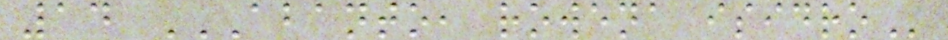14 ABANTO, ROWENA ISIDRO
